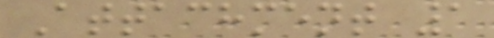Attachment 1
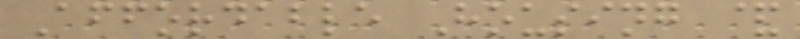Affordable Housing &
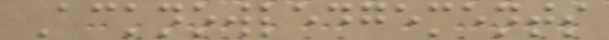Acknowledgements
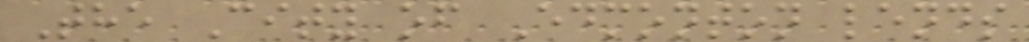The City of Edmonton lends
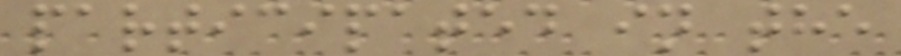participated in the
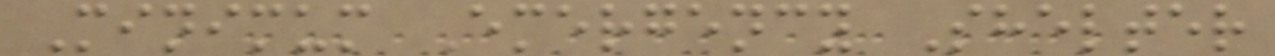Minimum Emergency Shelter
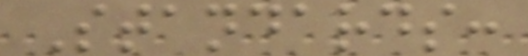Standards:
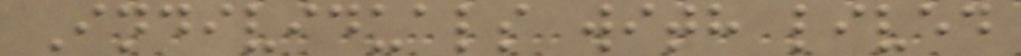Individuals with lived
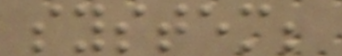system;
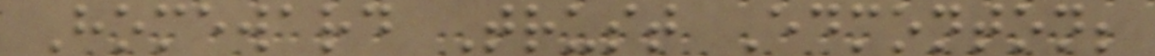Homeward Trust Edmonton;
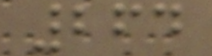264
